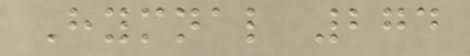Hymnal 274
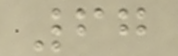67
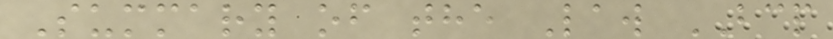Summary of the Law BCP
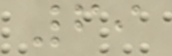69
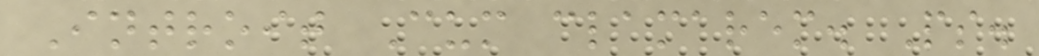Introit Cum clamarem. Ps.
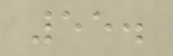55.
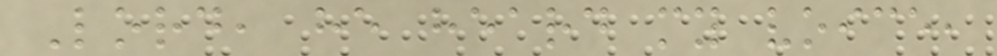Lord, he heard my voice,
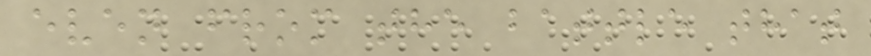even from the battle that
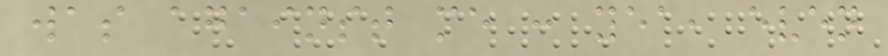was against me : yea, even
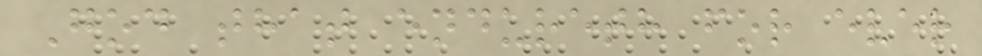God that endureth for ever
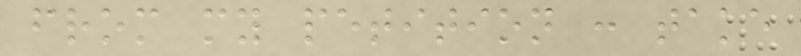from my petition : take
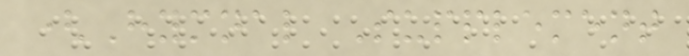(Hymnal Supplement
